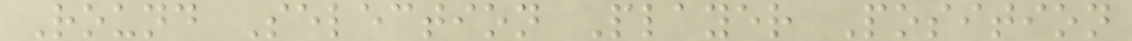Round Selection Player Position
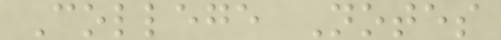College Notes
